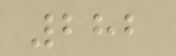282
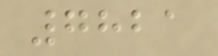7821
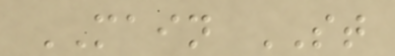MAIN ST
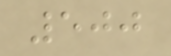500
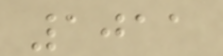1011
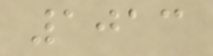1013
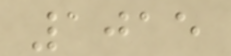1015
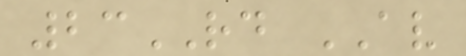23RD AV
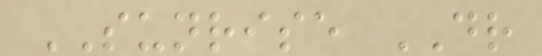SUNRISE DR
